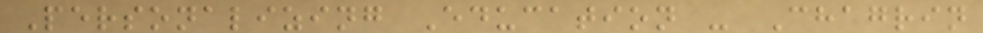Personalizing Education - Chagrin
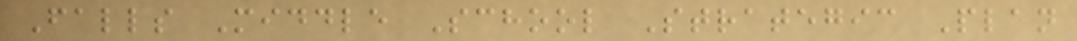Falls Middle School Strategic Plan
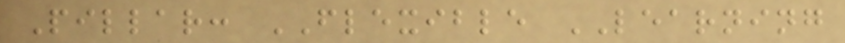Pillar: FLEXIBLE LEARNING
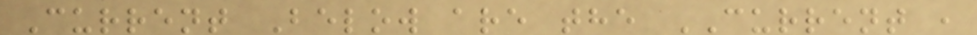Current Below are the CURRENT ,
